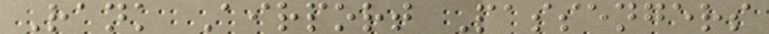Rank Airport Passengers
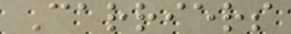Carriers
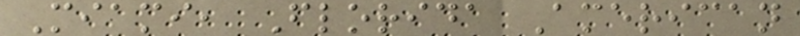Miami, Florida American
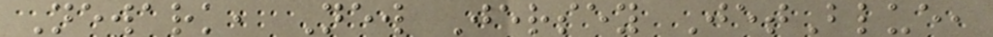Newark, New Jersey JetBlue,
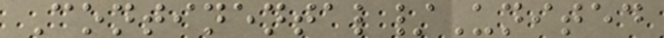Continental/United
